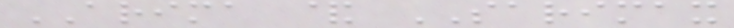ARIMA & SARIMAX
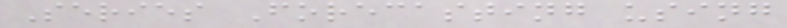Series Forecasting using
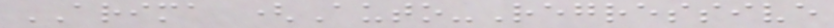ARIMA (Auto-Regressive
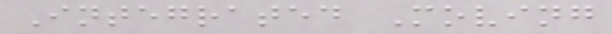Integrated Moving
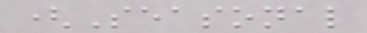(Seasonal
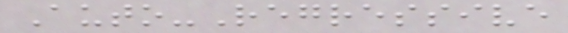Auto-Regressive
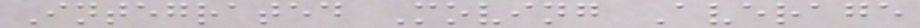Integrated Moving Average
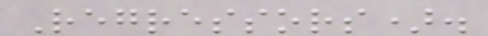Regressors).
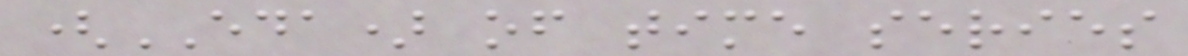(EDA) of time series
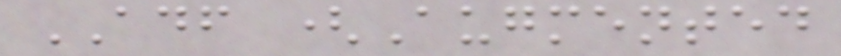ADF (Augmented
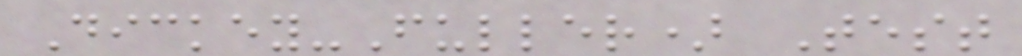Dickey-Fuller) Test
